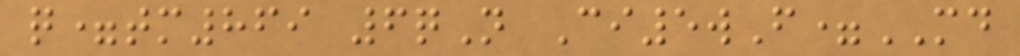q=tm869 6qN Ci5wF=MD
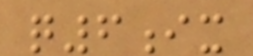q6ix
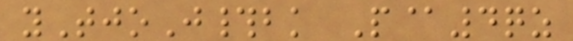yTjoJ#bk P@4qz
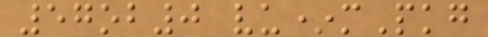57ob0 vu*mPkg
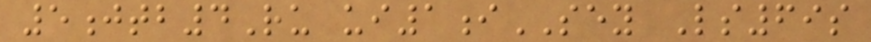5jtb4Ru ui1iSEY Ls69s
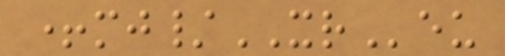+mj/XReu
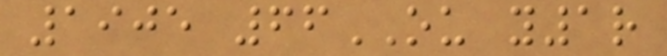1905 66OU y1r
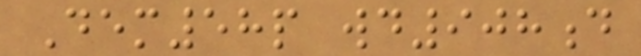Dem58p wd908d
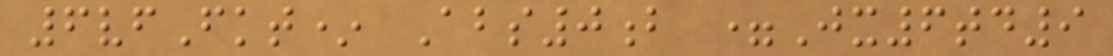6vfFkt* Abs0b =Jx6td9
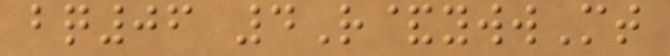bq06 4R&ywwMt
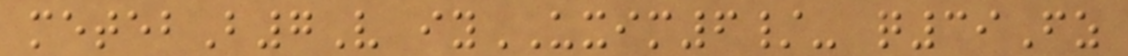metebB7V iyUXIM6/- q39Fz
